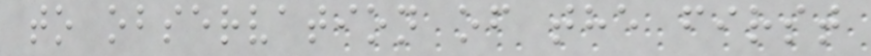to observation of the first
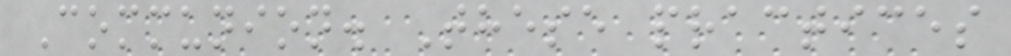Communion. These practices
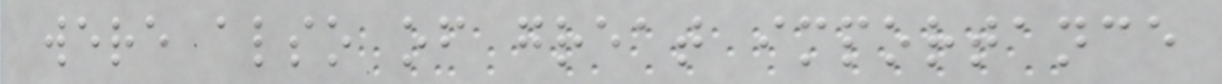were also of great importance
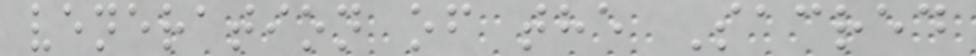veneration of the Sacred
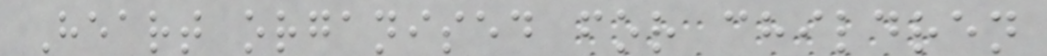Heart organised for children
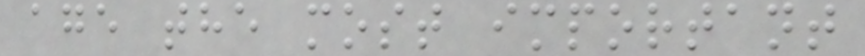age the most important
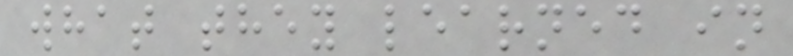what they learned in
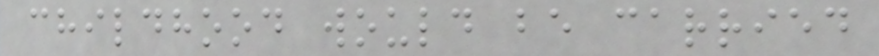childhood would be carried
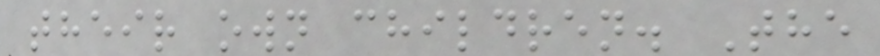their own children. The
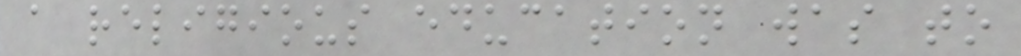a religious education was to
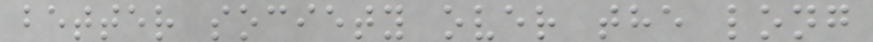better society over the long
